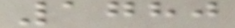1780
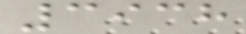3938
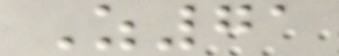Z71
